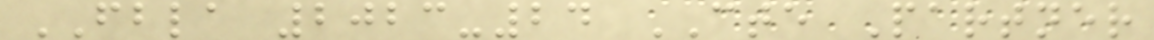FBLA 2023-24 CTE Partner
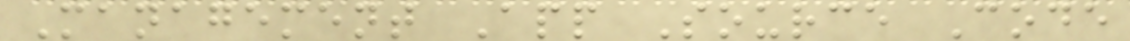Management App Source Code
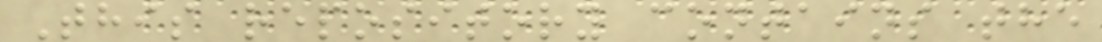This repository contains the
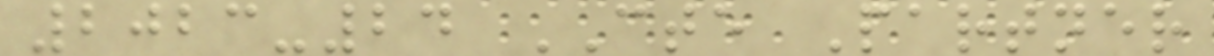2023-24 CTE Partner
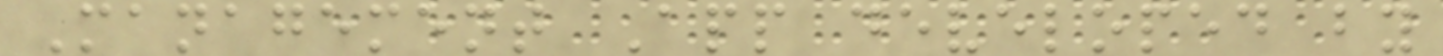Management App developed by
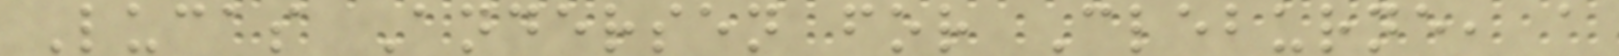Lucas Andersen for Cleburne, a
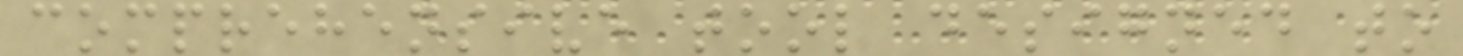comprehensive tool designed to
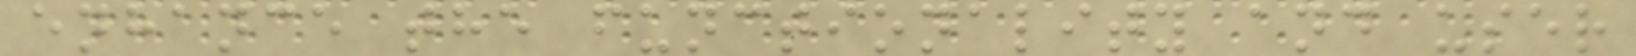enhance the functionality and user
